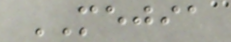MEJIA
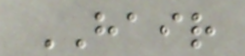HAIR
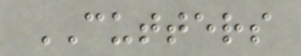CUTTERS
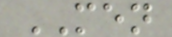MEN
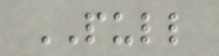PULL
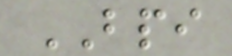BPI
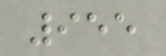955
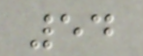54
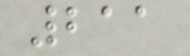211
